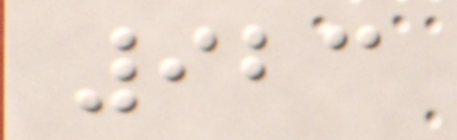923
